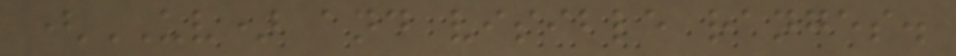(UV) and visible ranges.
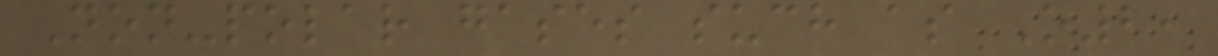Non-polar gases such as O2,
